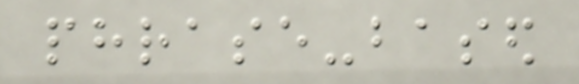phrase-based
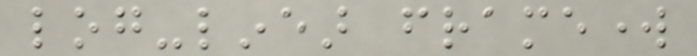log-linear framework
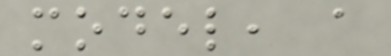model, a
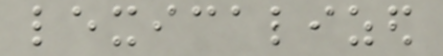lexicalized
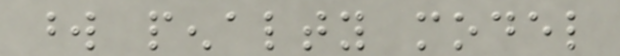word penalty model
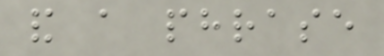and a phrase
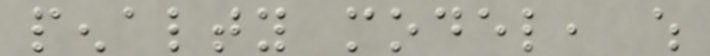penalty model, which
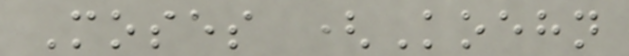Moses (Koehn
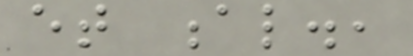et al.,
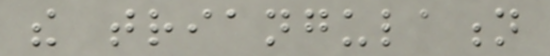the triangulation
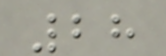28
